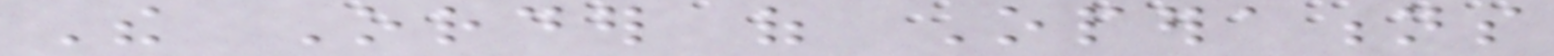The Order of Operations
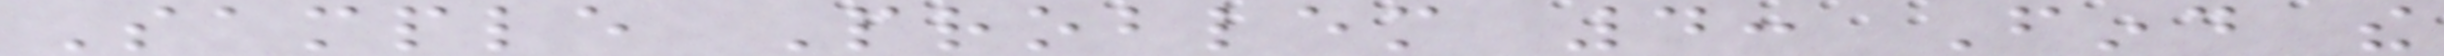Sample Problem 4: Find the
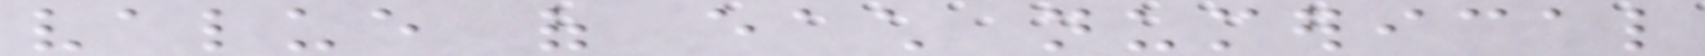value of each numerical
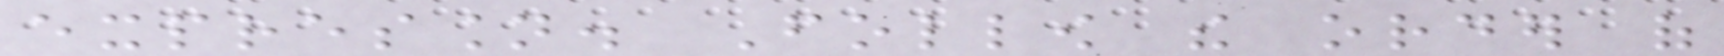expression. Follow the order of
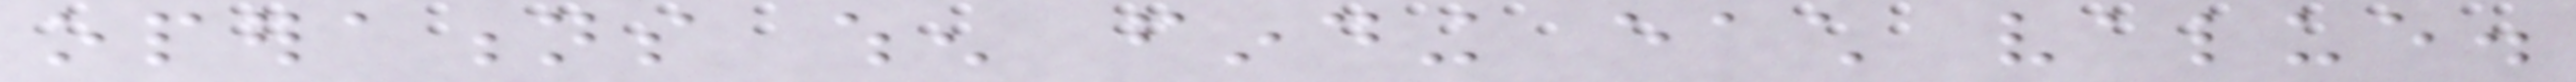operations when finding each value.
